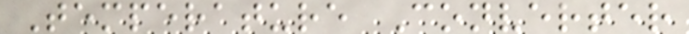Temperature Converter
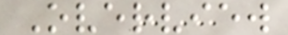Overview
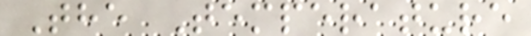The Temperature
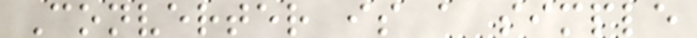Converter is a simple
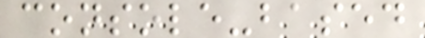console-based
